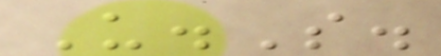U.S.
